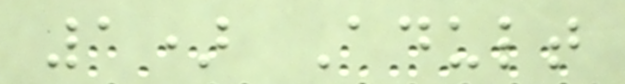1) Adult
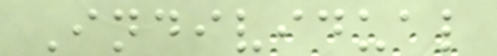Individual
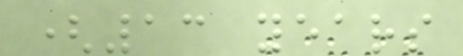(13 years
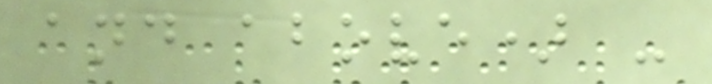and above) -
